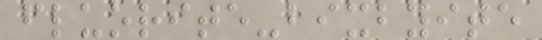fluorite-bixbyite
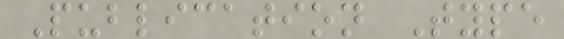Publication Type
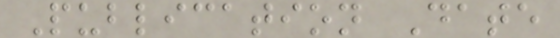Publication Date
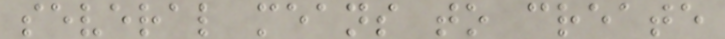several means to create
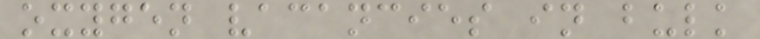oxygen vacancies in bulk
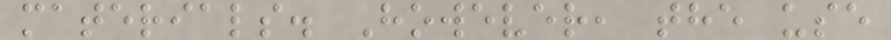materials. However, the use
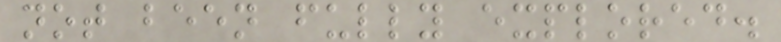not been fully explored.
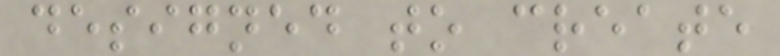designed to create
